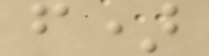f)
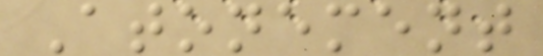Atonement
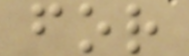for
